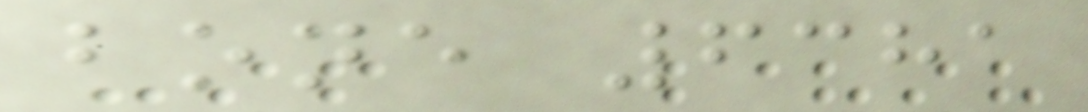bone 6381
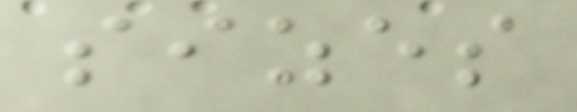sizes
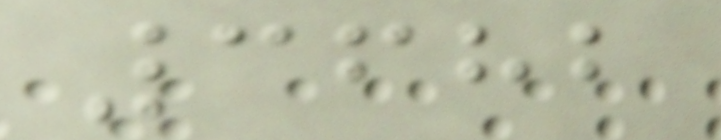3682
